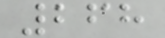268
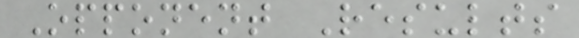Opponent Results
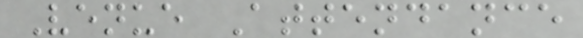Venue Attendance
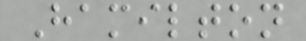Hamilton
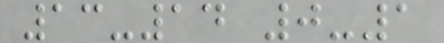13-14 0-1
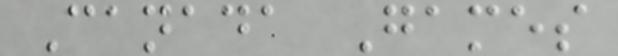Canada Games
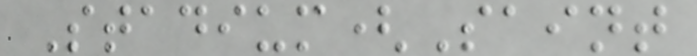Stadium(Saint
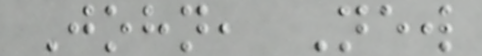John, New
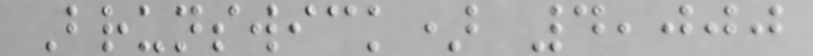Brunswick) 4,000
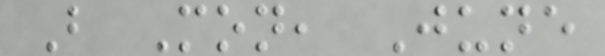B Mon, June
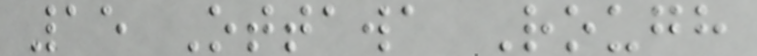15 Ottawa Rough
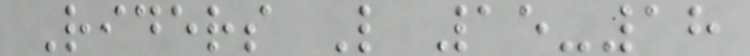Riders L 15-18
